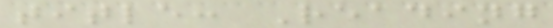title: Reading
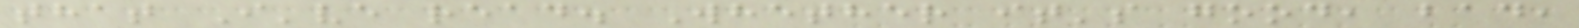that I've read. Whether it's good, bad,
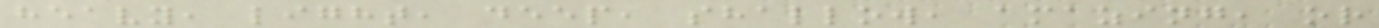heavy, light, deep, shallow, amazing, or
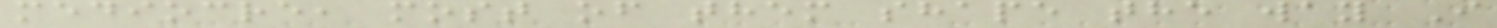mediocre, most of them shape the way I
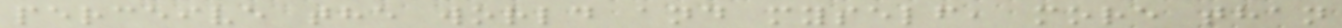perceive the world and myself, more than
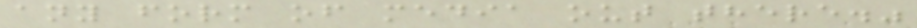any form of media out there."
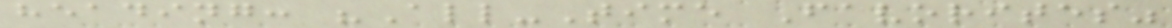heading: "All-Time Favorites"
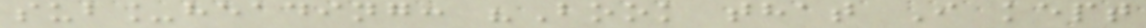sub_heading: "Book that I kept
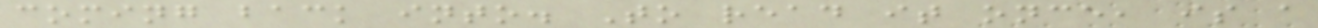coming back into. To read it once, is a
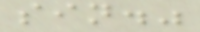sin."
